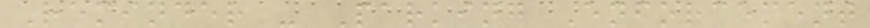Reminder - Parking Enforcement
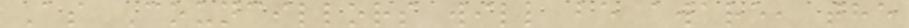As Councillors will be aware, the
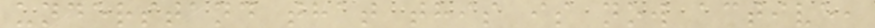understand that this is now active,
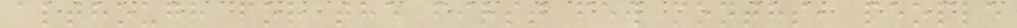although for the first few months, people
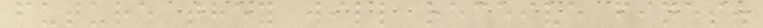future they will receive fines.
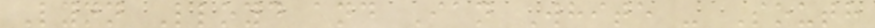Lynn Lloyd and Ian White - South
